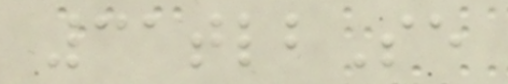31tlbSe
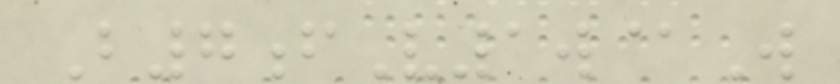B7fV1w@W
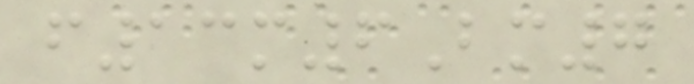f13m6Bm7
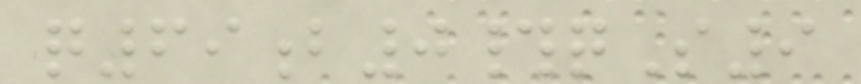q69b0#qS9
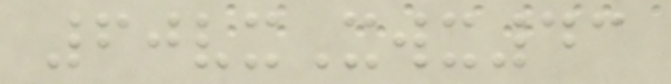60vxXwx43
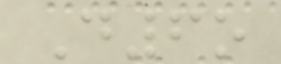D6o
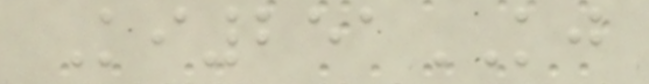Ki251KJ
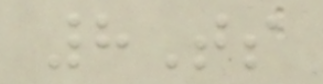8Ts
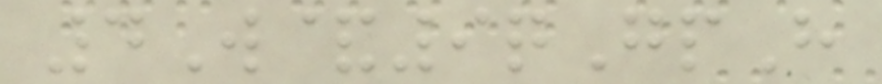4W&9qGpH
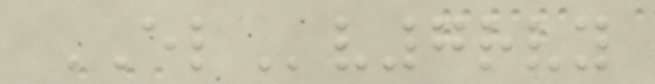ELv7rvy
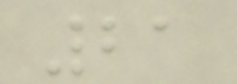21
